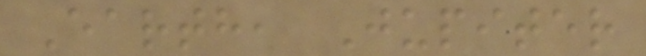Earth, Jupiter
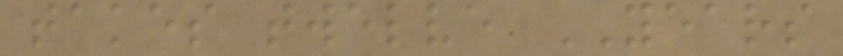takes twelve YEARS
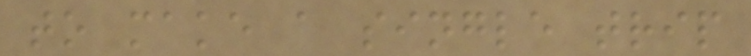to make a single trip
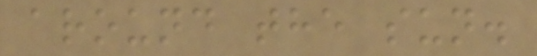around the sun.
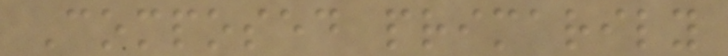Composed primarily
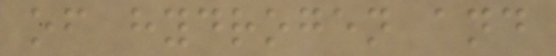of hydrogen and
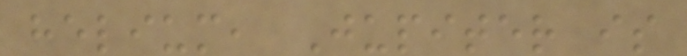helium, Jupiter is
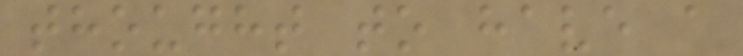thought to have a
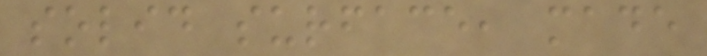solid surface, made
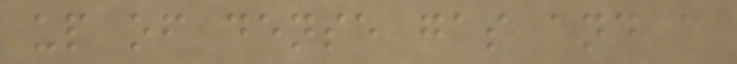up of dense gas and a
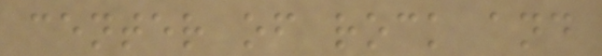center of rock and
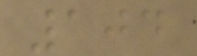104
